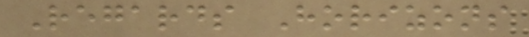Regards Horizons
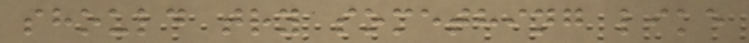should try something like
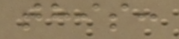this:
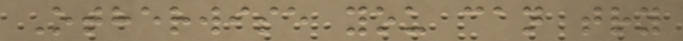Otherwise you can try
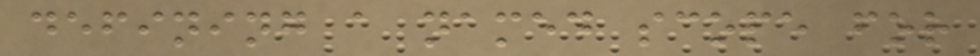defining a named scope for
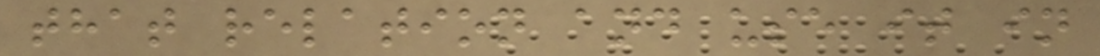that relation and use it in
